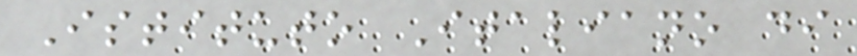Istituto Italiano di
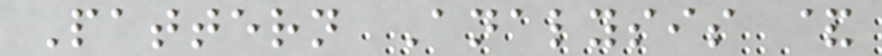Pattern Analysis &
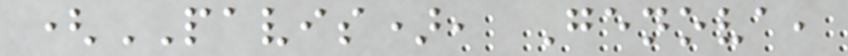(PAVIS), Genova,
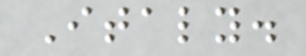Italy.
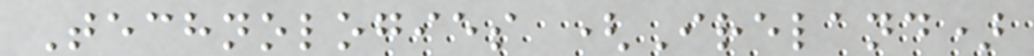Technologies (Ireland)
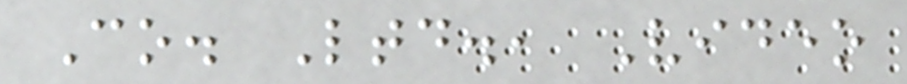Co. Ltd., Video
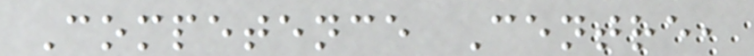Competence Centre,
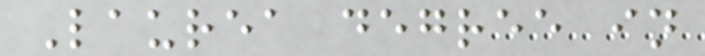Laurea degree in
